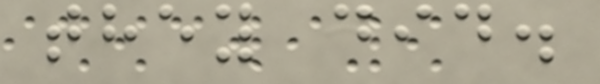they did.
